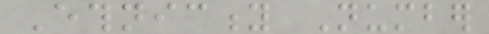Ethnicity Number
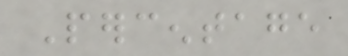Percentage
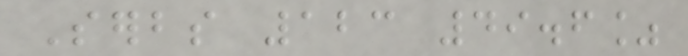Serbs 123 49.6%
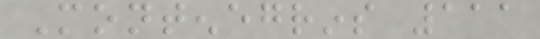Montenegrins 111
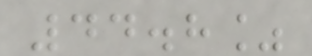44.8%
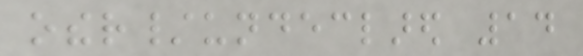other/undeclared 14
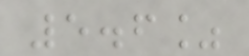5.6%
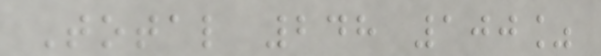Total 248 100%
